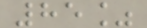85%
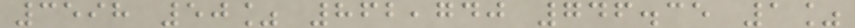3598 50% 862,740 746.35 1%
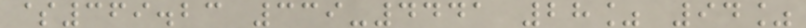$369.23 339-4441 28% 94%
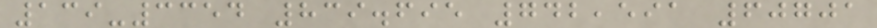139-3354 839.695 742,591 60701
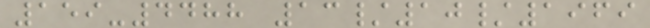159-4488 13/10/1969
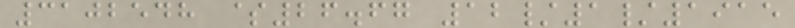3102548 $26.67 12/1/1915
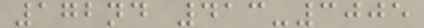172nd 413-3005
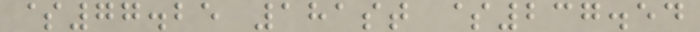$77.25 181st $237.54
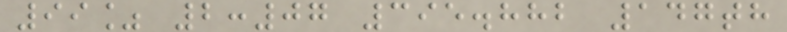99% 2:07 395.882 147th
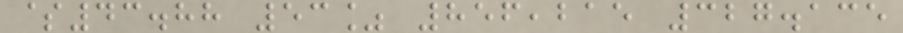$43.88 53% 856,215 327.135
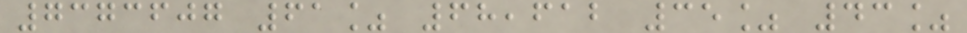7373607 61% 68,612 35% 43%
